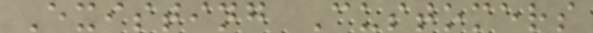Existing Customers
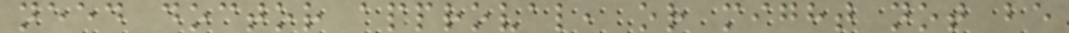need doctor approval, or might not be
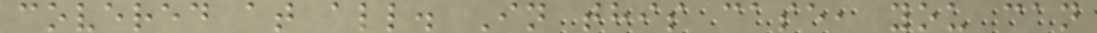covered at all. In this case, you can
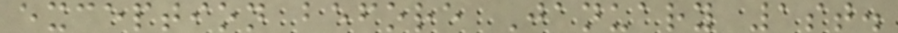exception before January 1st.
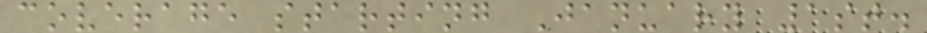coverage starting January 1st.
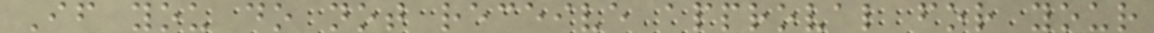If you do not receive approval for your
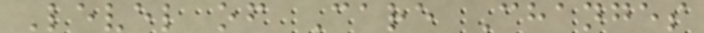Level of Care Changes
